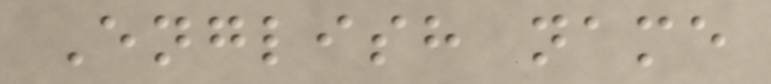English name
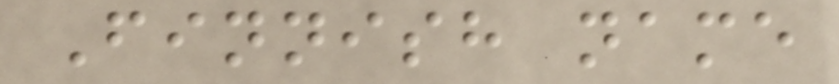Finnish name
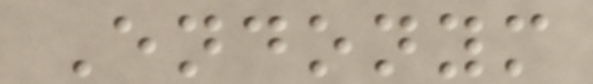Endonym
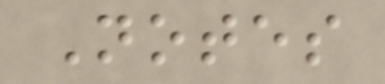Notes
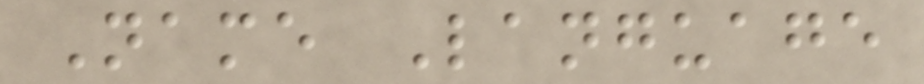Name Language
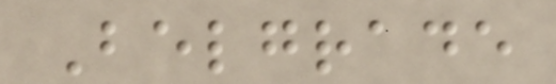Belgrade
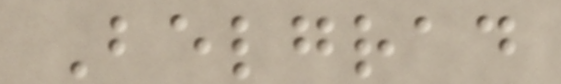Belgrad
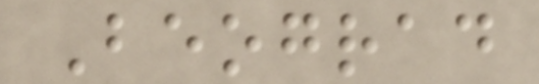Beograd
